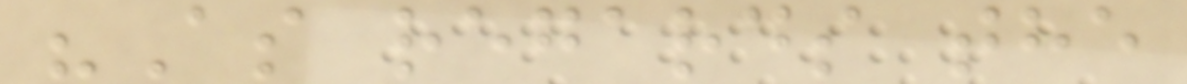"As regards the
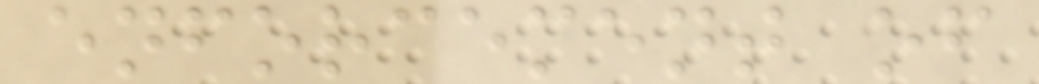enforcement of
